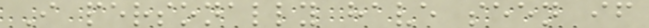I personally have seen if
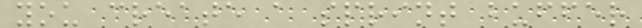you create a sprint buffer
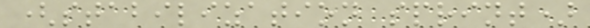(stabilization sprint)
